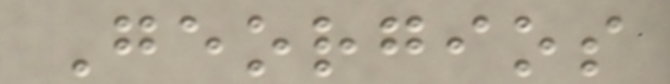Georgios
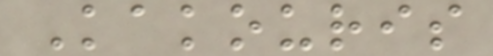Kakouris
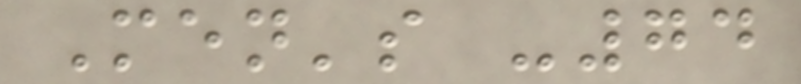Men's -74
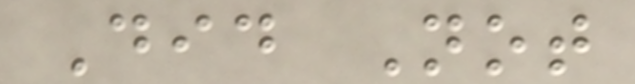Did Not
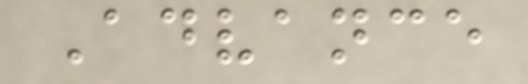Advance
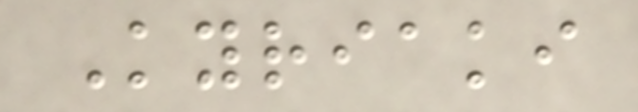Kyriaki
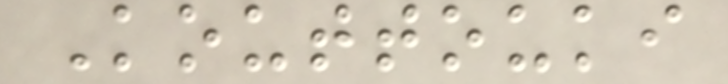Kouttouki
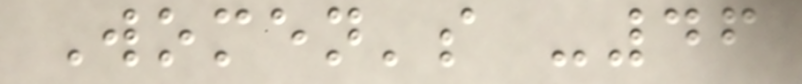Women's -46
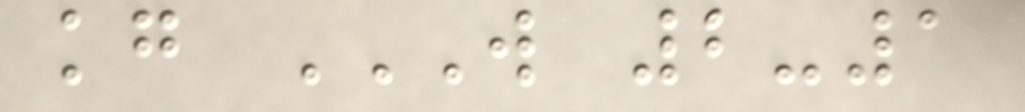kg W 2-1
